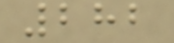282
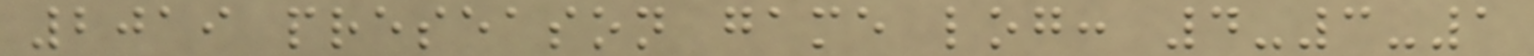2019 preseason game log: 4-3-1
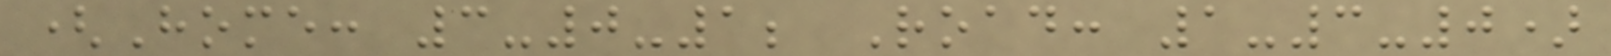(Home: 3-0-1; Road: 1-3-0)
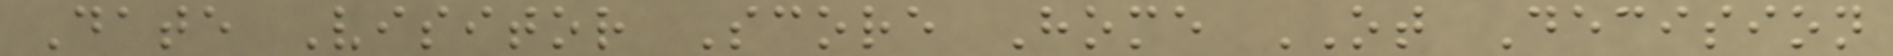Date Visitor Score Home OT Decision
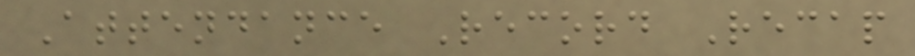Attendance Record Recap
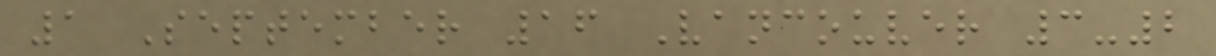1 September 16 Vancouver 3-2
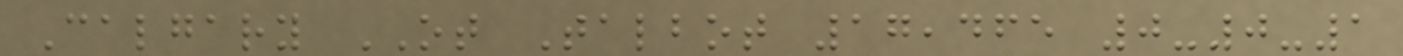Calgary OT Talbot 17,465 0-0-1
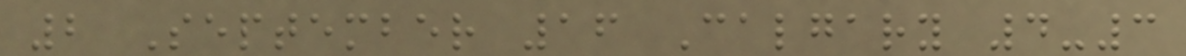2 September 16 Calgary 4-3
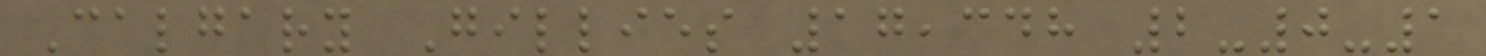Calgary Gillies 17,348 2-0-1
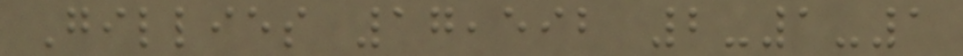Gillies 17,592 2-1-1
